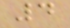4
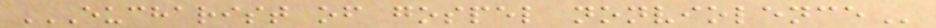EUCHARIST OF GOSPEL NONVIOLENCE
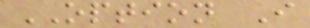OPTION I
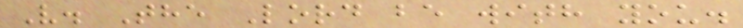V. The Lord be with you.
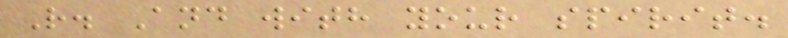R. And with your spirit.
